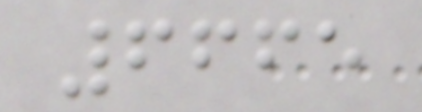6665
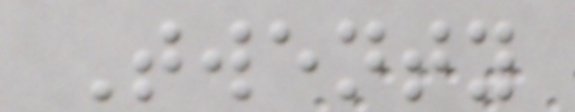Twenty
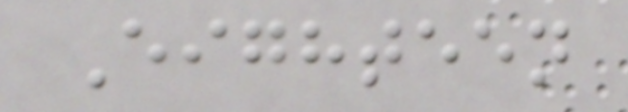Eighteen
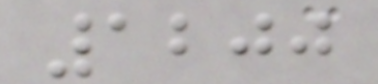1200
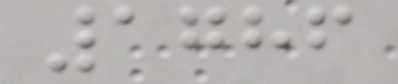1786
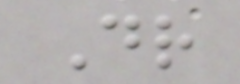Dr
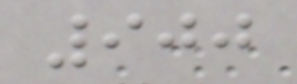900
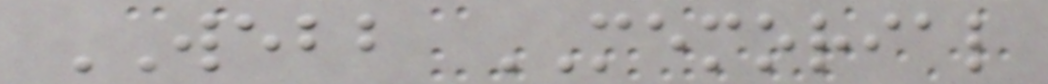WEBB MEMORIAL
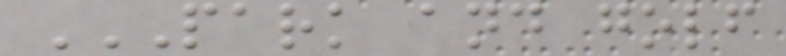PARK AND GOLF
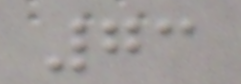73
